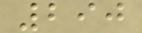290
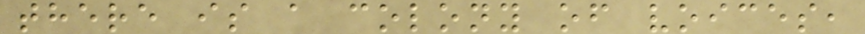there is a colony of voices,
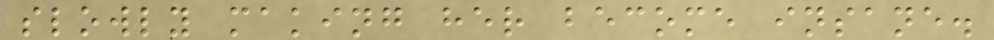slowly making her become insane.
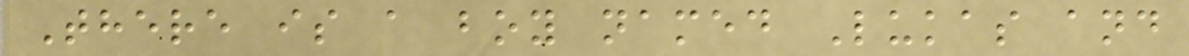There is a boy named Lukas and
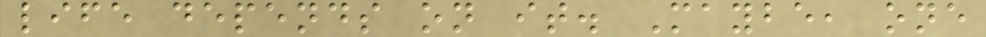life depends on it. Maybe, one
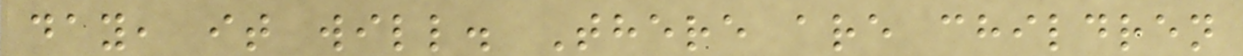day, it will. There are children
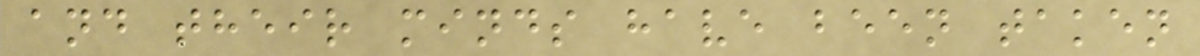and their minds have been taken
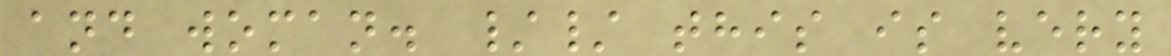and woman. // this is very
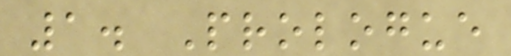1. Prologue
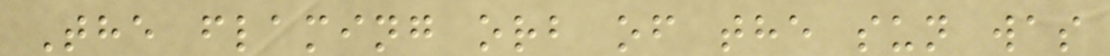The flaming orb of the sun was
